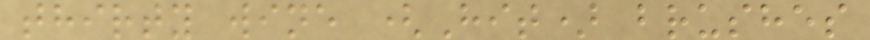thirty wine (Hit) brushes
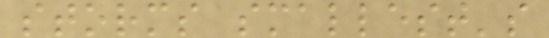storms smallest's
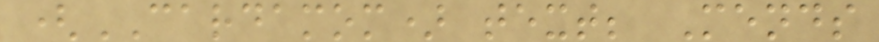(CARDAMOM) text; Mends
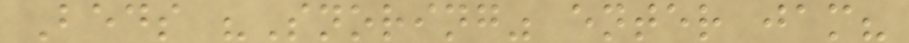Beds "Snoring" enter jam?
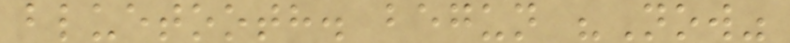bluetooth. begun "Now"
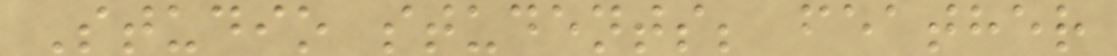Studio students; feather
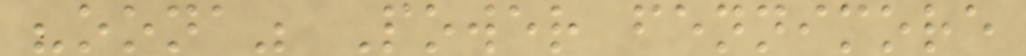"oona" Power fennimore
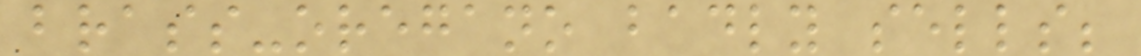brass-oregano badly sells;
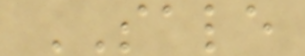SALE
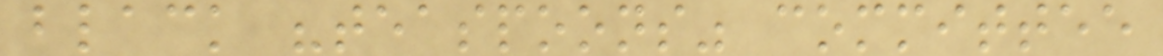black "teaspoons" committee
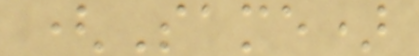(Same)
